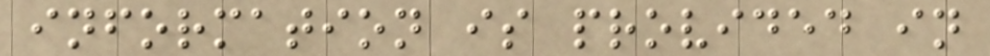information is provided in
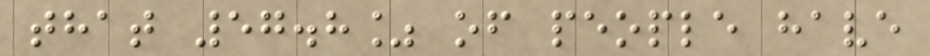that 57.8% of people have
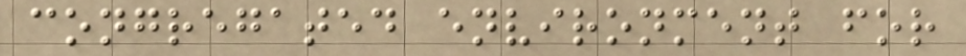congregated environment for
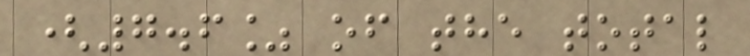(7.6% of the total
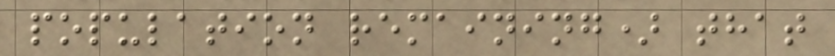population remaining) that
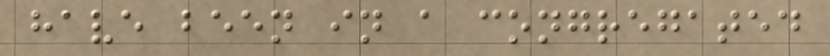have been in a congregated
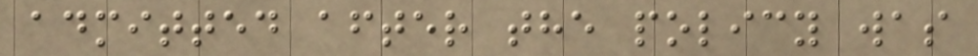admitted after the policy was
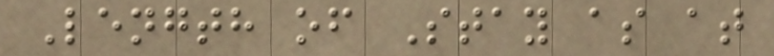Length of Stay as at
